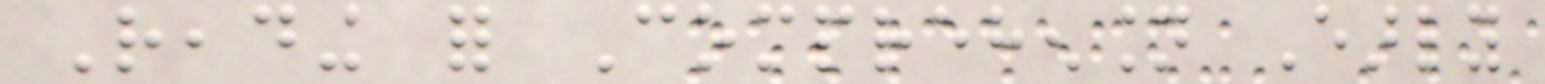Reading for Comprehension Early
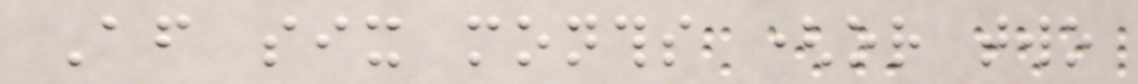After six months (or two
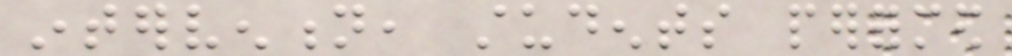intervention, students performed
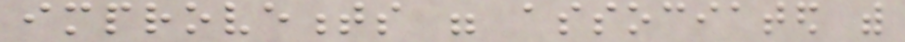improvements were associated with
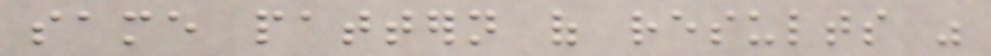same pattern of results was
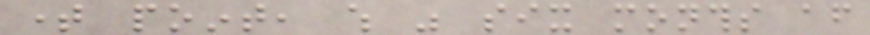time point, which was six months after
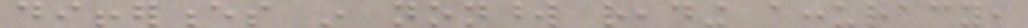differences in nonword reading accuracy,
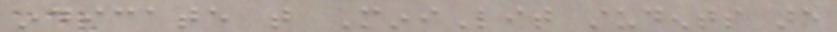indicate that MiniLit students are
